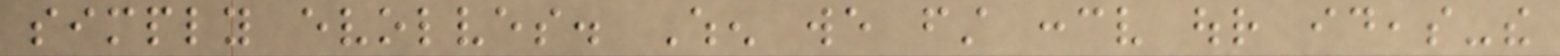simply evolves. When we first conceive our ideas-the
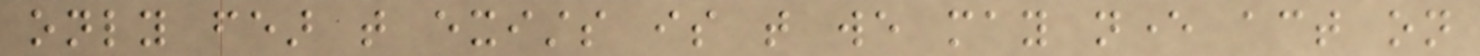only fear that exists is that we may never act on
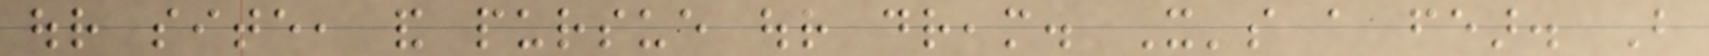our site, and pursue our dream. It's a fear. But
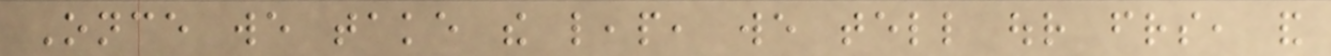Once we take the leap, we tell our friends, and
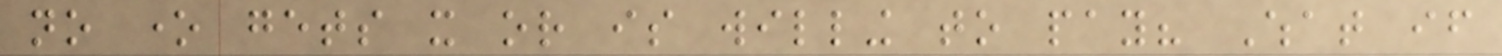no one gets it or is willing to pay? What if
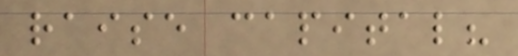raise capital?
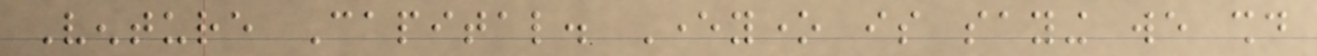Venture Capital. Everyone is saying we should
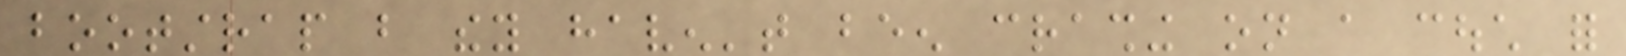bootstrap but they haven't been crashing on a couch for
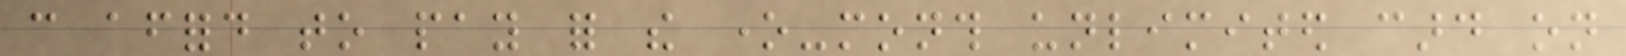can afford to pay for the one-month unlimited card on
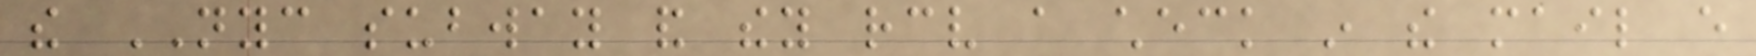the NYC subway and they receive a check in the mail every
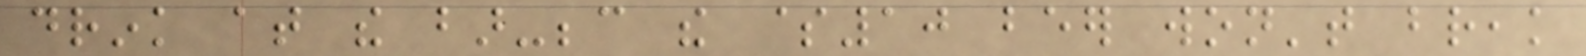drink at the bar-because the $10 beer won't break
